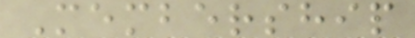Membership
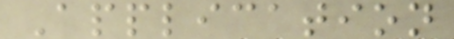Application
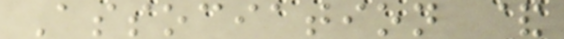Association &
